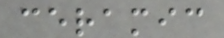ceramic
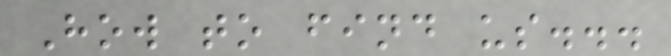How to find us...
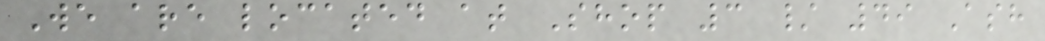We are located at Shop 3 / 49 Ash
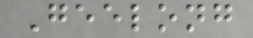Geelong
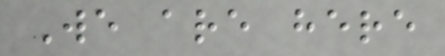We are here
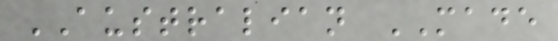AUSTRALIAN MADE
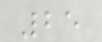25
